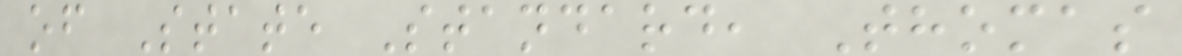of State Standard, Thomas
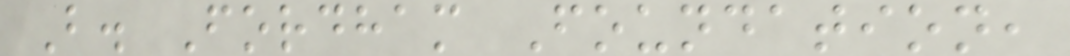B. Fordham Foundation,
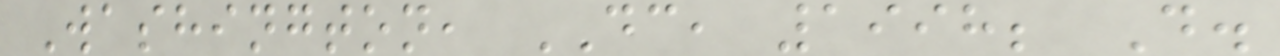Washington, DC, 1998; D.
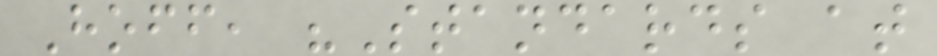Hoff, "Standards at
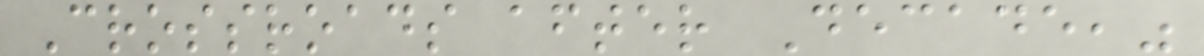Crossroads after Decade,"
